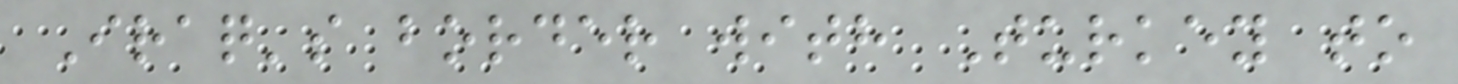Iraq's border with Turkey to
